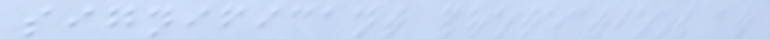significant protections at
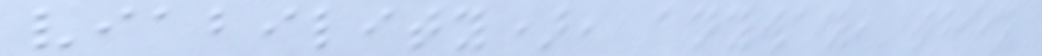viability), anyway, they
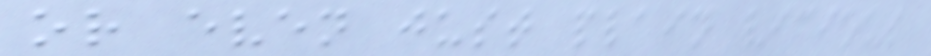or even just plain vicious
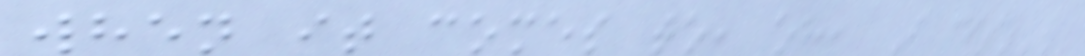when it comes to, oh, I don't
